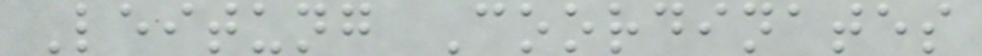Leitung Coordinates
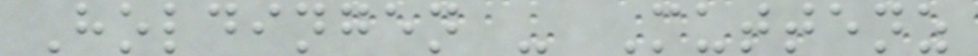Holdingen - Muttenz
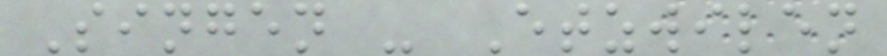Singen - Etzwilen
